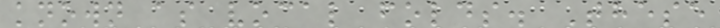known as vocal folds. These
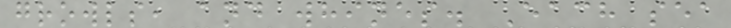growls, and whines. Each sea
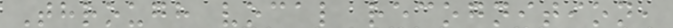Through vocal recognition,
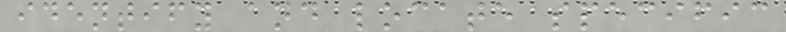identify and locate specific
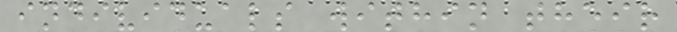individuals within their
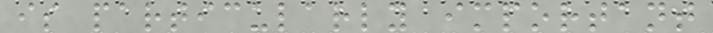is particularly important
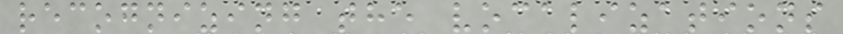recognizing the vocalizations
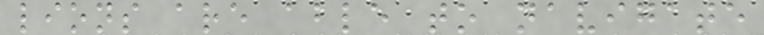lions are able to navigate
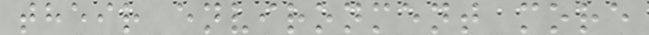their environment more
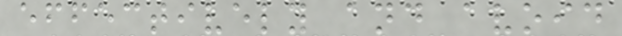effectively and avoid
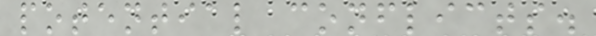potential conflicts.
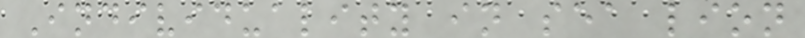Individuality in sea lion
